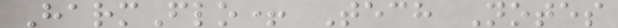HarmFlo+ Tech Notes
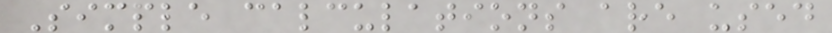Simple calculations are used
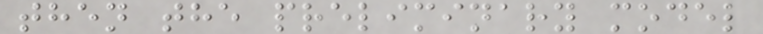then the preliminary model
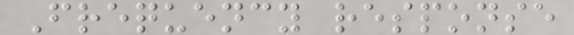Frequency response
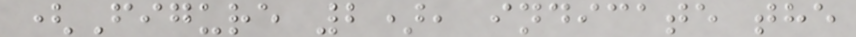(Figure 2), indicate the
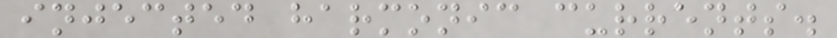injected harmonic currents.
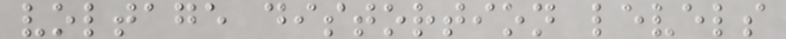voltage distortion levels
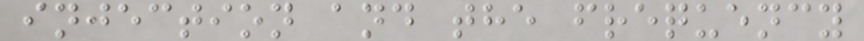injection and the frequency
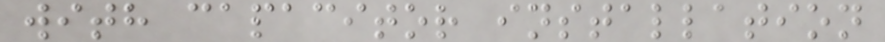with capacitor installation
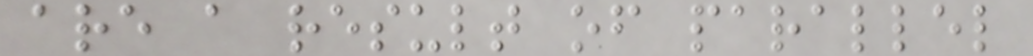are a result of parallel
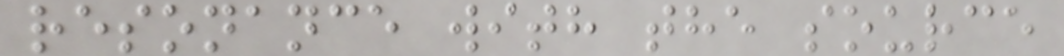resonance with the source
